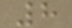8
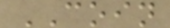COIN
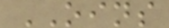OINS
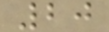20
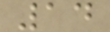14
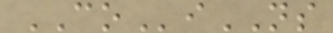COiNS
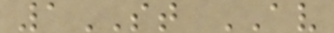1ST AV
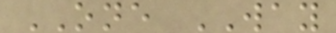ONE WAY
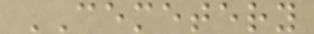CEMETERY
